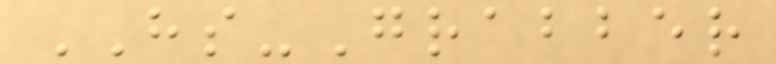HS-Grabber
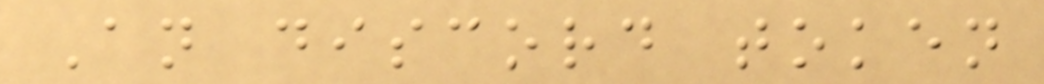An discord token
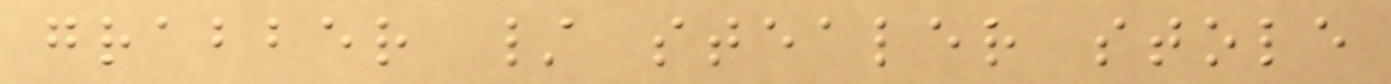grabber / stealer stole
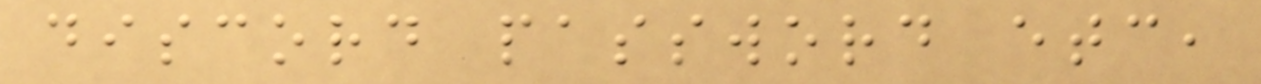discord password etc,
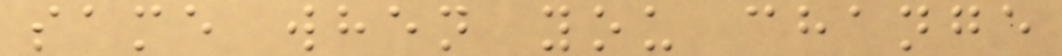same when you change
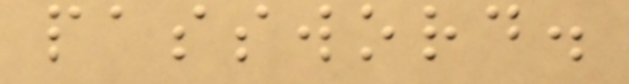password.
